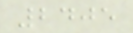2405
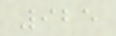925
